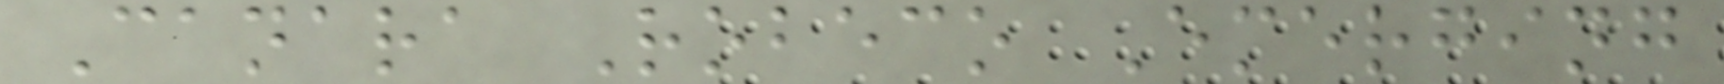Canara Robeco Emerging
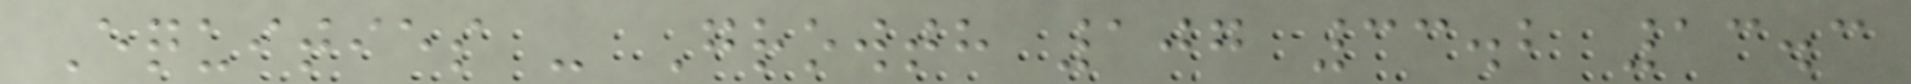Equities - Growth 107 33.2 13.3
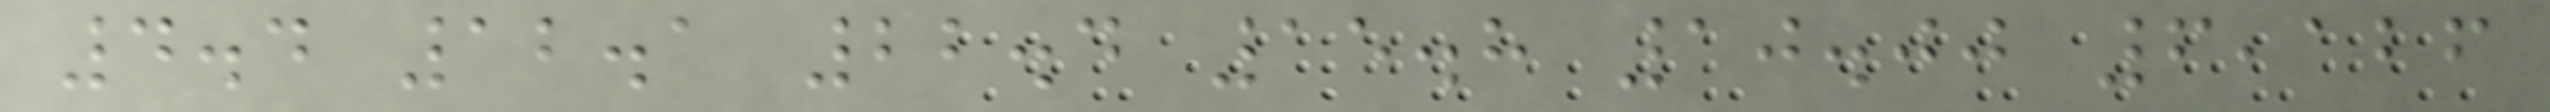4.4 12.1 22.4 15.8 10.00 6,126
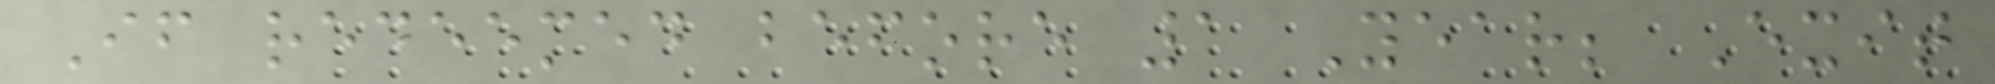If redeemed before 1 Year; Exit
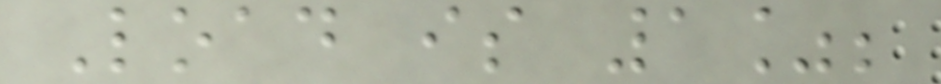Load is 1%;
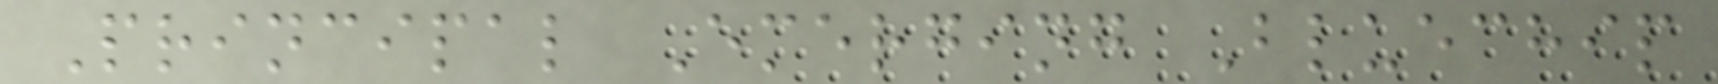Principal Emerging Bluechip
